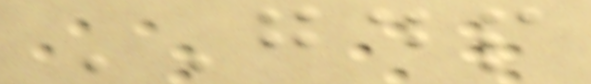GDP
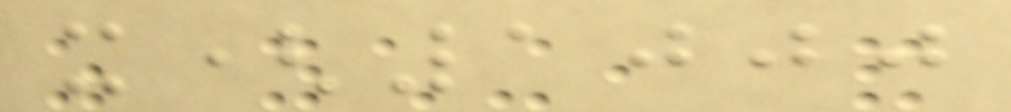x(1000
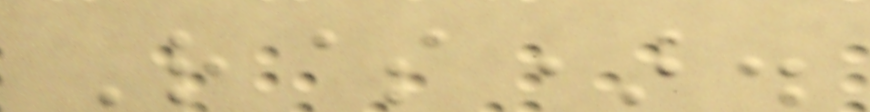R$).
